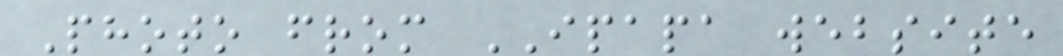Photo from IPAPA website
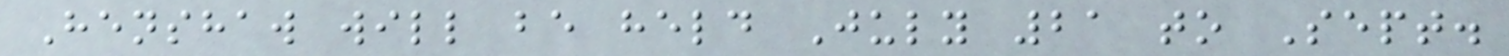Henshaw will be held July 21 to Sept.
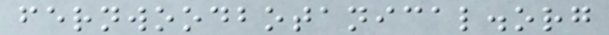fernwoodbotanical.org
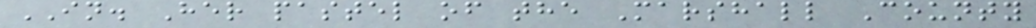IN. Her pastel of the Marshall County
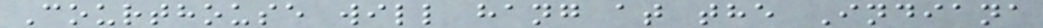Courthouse will hang at the Indiana
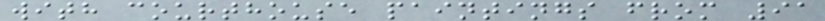with courthouse paintings from 91
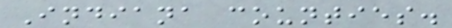Indiana counties.
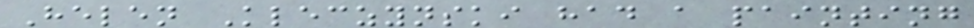Helen Kleczynski had a painting
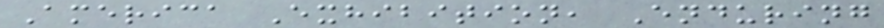America Exhibition, Enduring
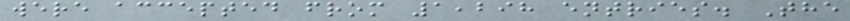were accepted from 1,298 entries. The
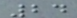24
